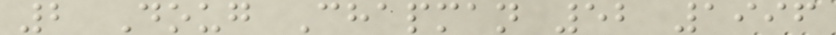2 Doug Chapman 52 1996
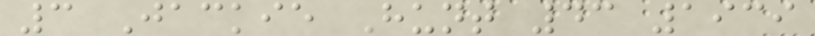3 Jackie Hunt 43 1939
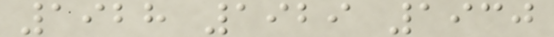1928 1929 1930
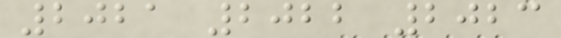2021 2022 2023
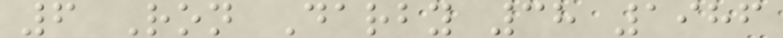6 Ron Darby 38 1986
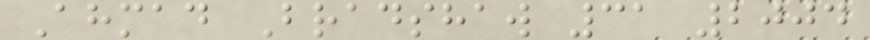Ahmad Bradshaw 31 2004
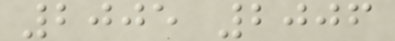2005 2006
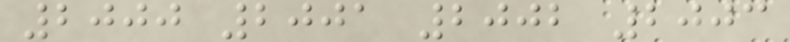2000 2001 2002 2003
